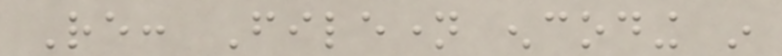Re: Filename encoding in
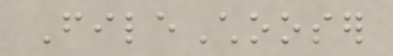FileChooser
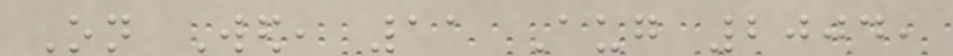On Wed, 11 Aug 2004,
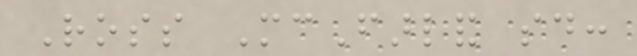Ross McFarland said:
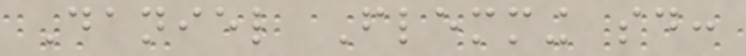Daniel Flemming said:
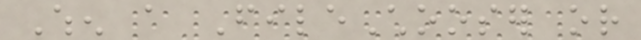When a FileChooser or
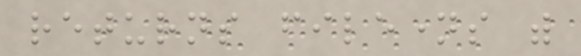returns filenames with
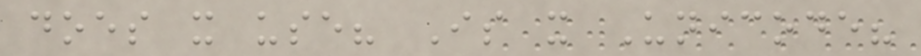does it use? Is it Unicode?
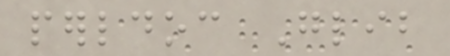perldoc Glib
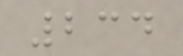234
